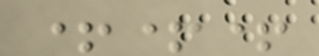+++
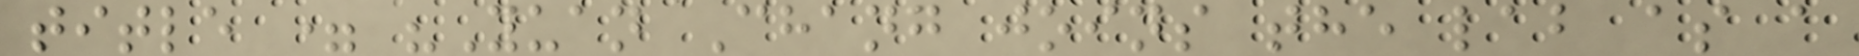title = "Yuan Chang joins the lab as a
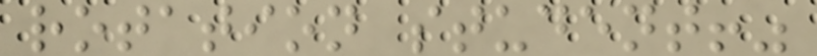rotation student!"
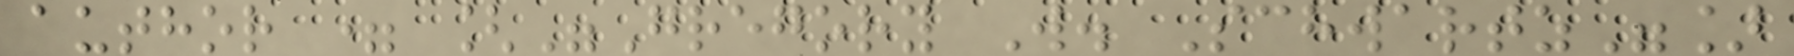author = ["Gregory W. Schwartz"]
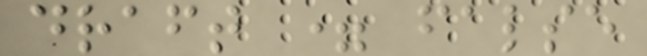draft = false
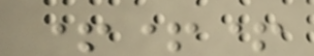+++
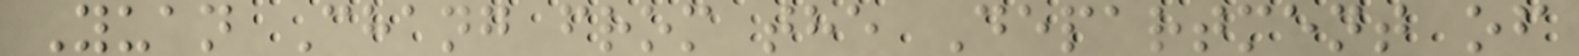Yuan Chang from the Department of
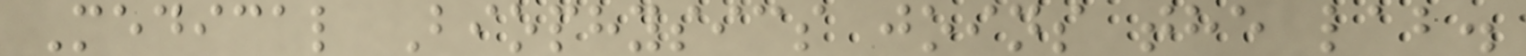Medical Biophysics joins the lab.
